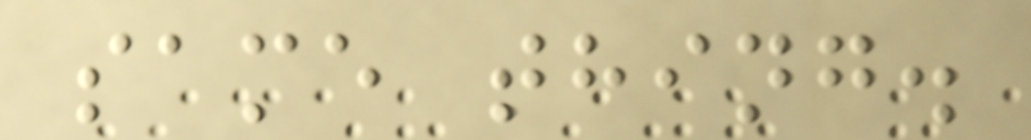same thing.
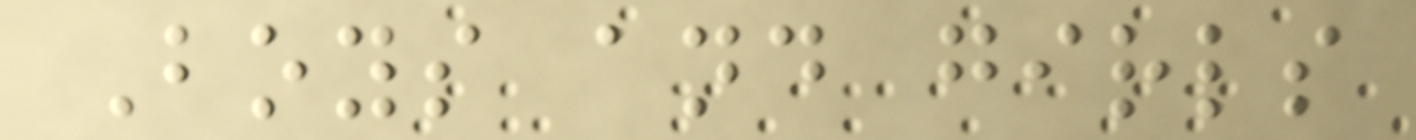Boys and girls
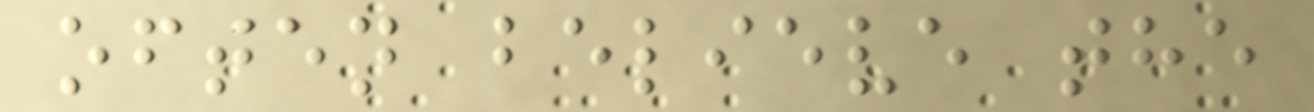often believe the
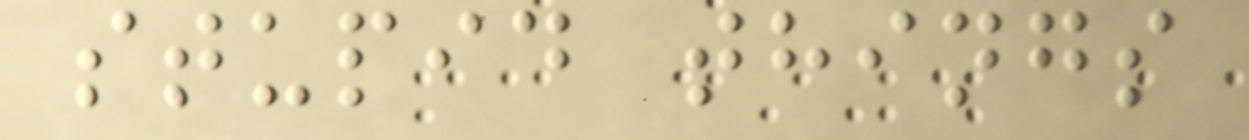stupid things
